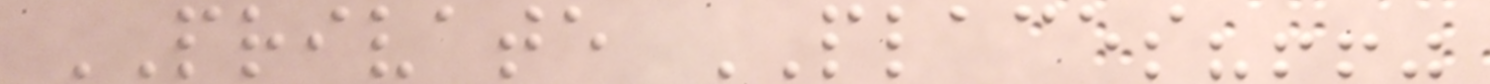PRIVATE PLACES?!!"
